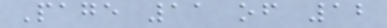Page 11 of 12
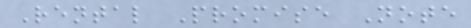Rental Promise Note
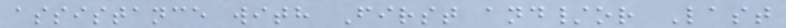assistance with First and/or Last
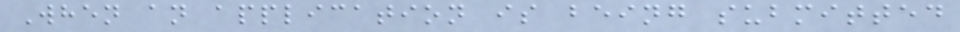When an application is being submitted
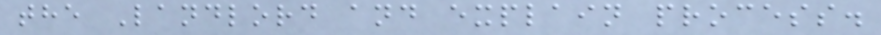the Landlord and explain process.
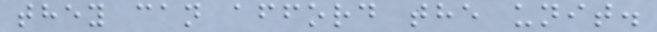they can afford the unit.
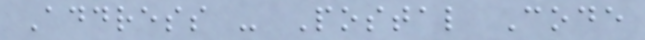Address - Postal Code
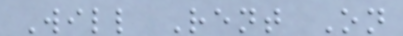Will Rent On
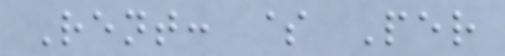Rent: $ Per
